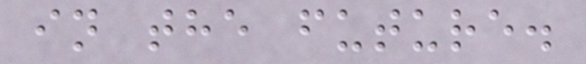in the future.
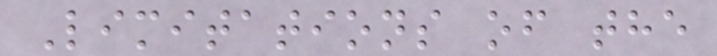Limitations of the
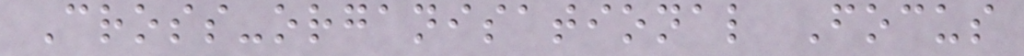Cross-organisational Focus
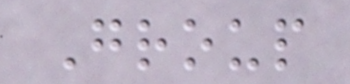Group
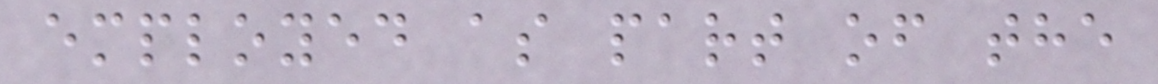employed as part of the
